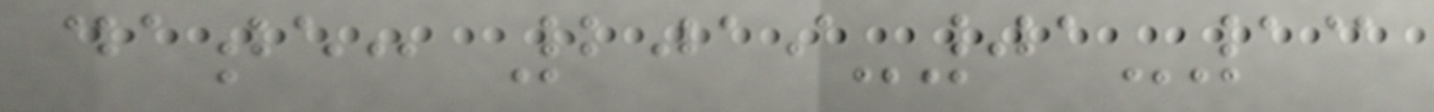date: 2019-01-13
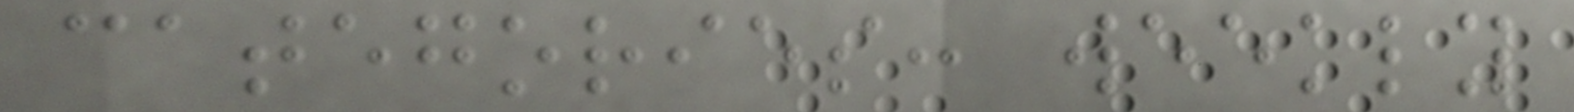categories: weekly
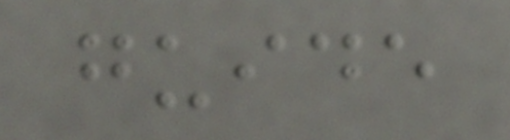guide
